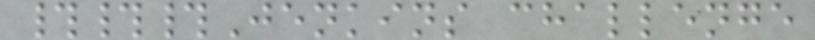###Jenkins challenge
